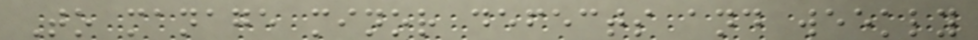To manage minor defects and weekly
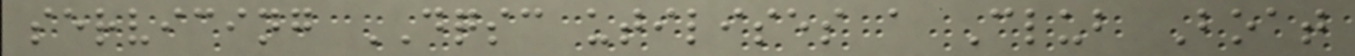servicing DQSC utilises a Club Boat
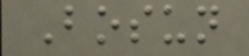Bosun
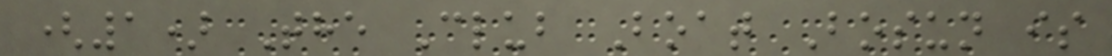(1) The Club Boat Bosun is
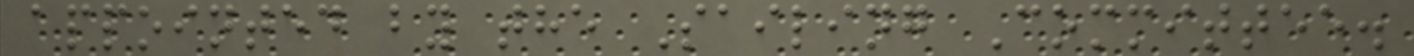appointed by the Sailing Committee.
